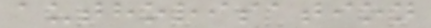authorisation
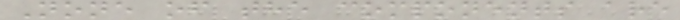None of the components are
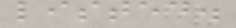listed.
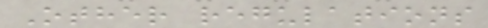Other regulations
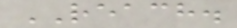REACH.
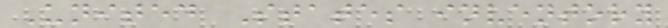United States inventory
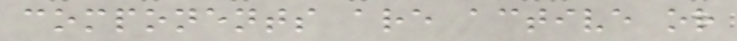components are active or
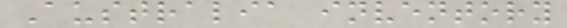Australia inventory
